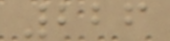226
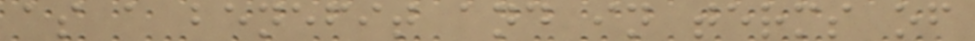as a benefit and in terms of
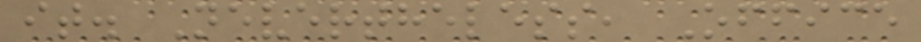it. Nevertheless, Office
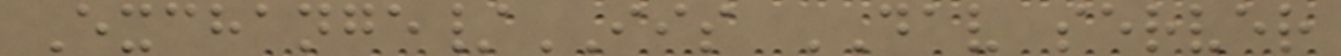Exchange/IIS DAV server
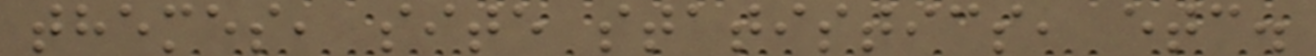themes, site statistics, etc.
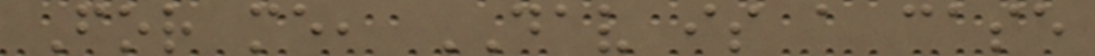For me, DAV is a case
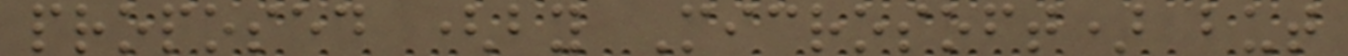proposed (by Microsoft) but
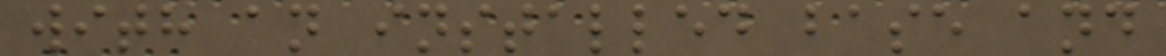with an installed base and
